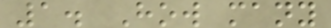1. How many
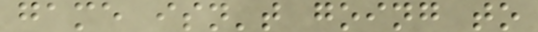game isn't going to
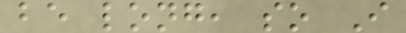be long, so I
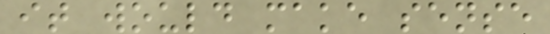it would make sense
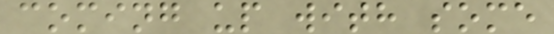coming up with some
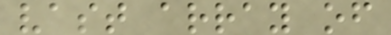vast array of
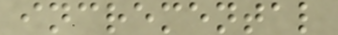incremental
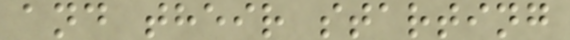and their starting
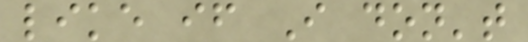like if I don't
